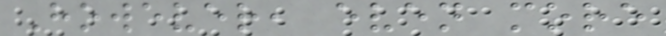However, even more
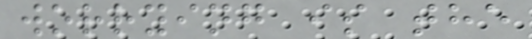worrying is the
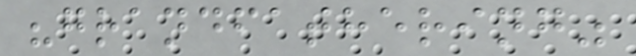"grandfathering"
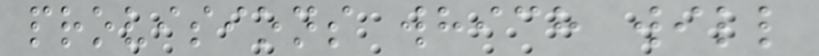provisions which will
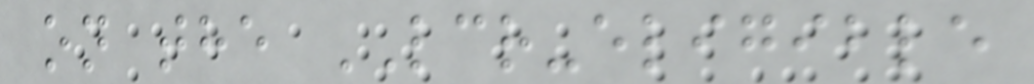on the LCR-eligible
